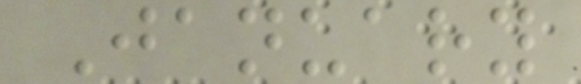January
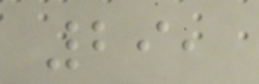29,
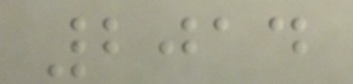2014
